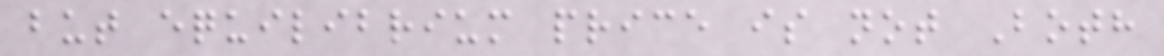but equilibrium price is not Both
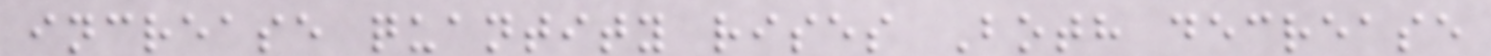increase quantity rises Both decrease
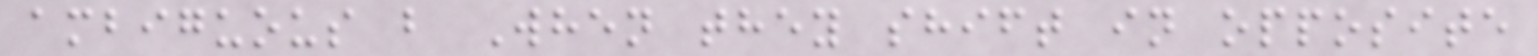ambiguous b When they shift in opposite
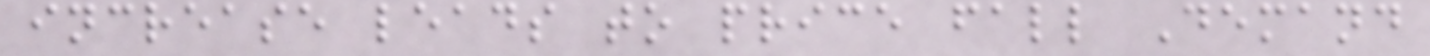increase leads to price fall Demand
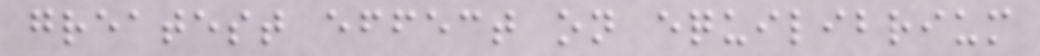greatest effect on equilibrium
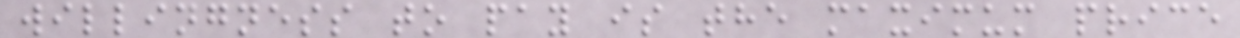willingness to pay is the maximum price
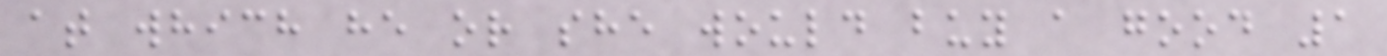at which he or she would buy a good 1
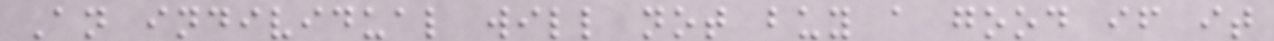An individual will not buy a good if it
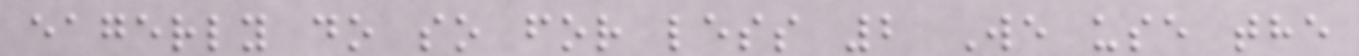eagerly do so for less 2 We use the
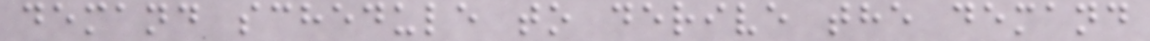demand schedule to derive the demand
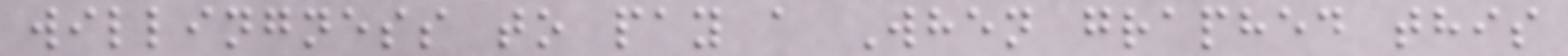willingness to pay a When graphed this
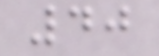40
